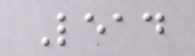Lead
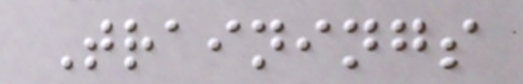Trainings
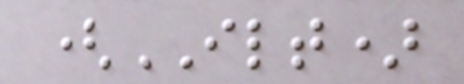(ILT)
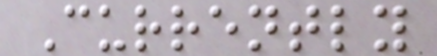Currently
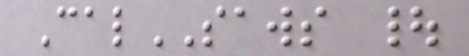CalSAWS |
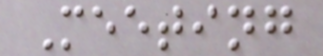Meeting
